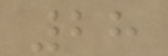28
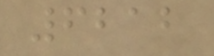6212
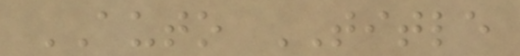AUTO TITLE
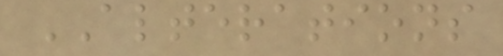ALTERATIONS
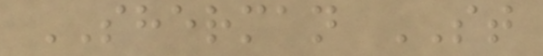SHERMAN ST
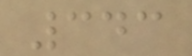343
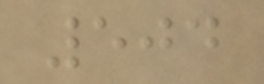504
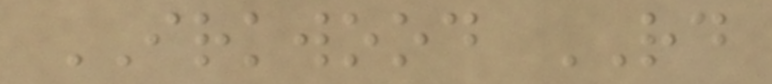IRKWOOD RD
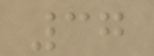37
